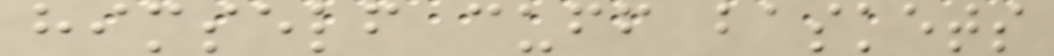himself cuff baskets
